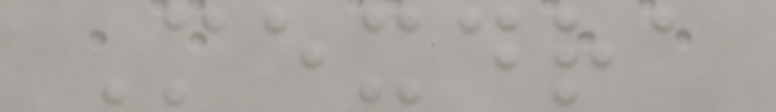Mexdra
